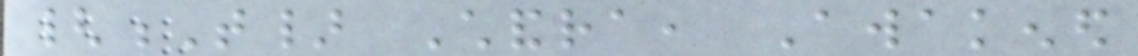{T} Chandra, Awakened
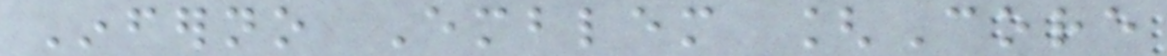Inferno Emblem [Core
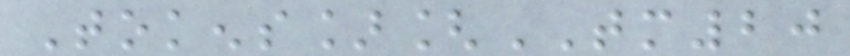Tokens][TM20
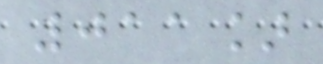011]
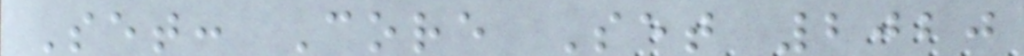Set: Core Set 2020
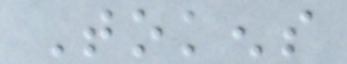Tokens
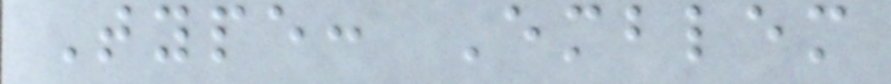Type: Emblem
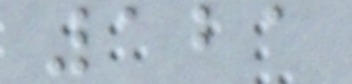121
